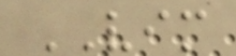VIM
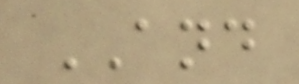AND
